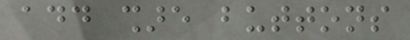add share buttons
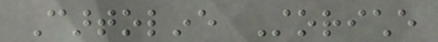Cartoline Storiche
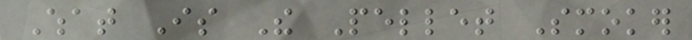What Is The Pellet Smoker
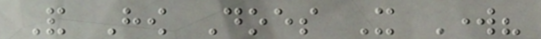And How Does It Work?
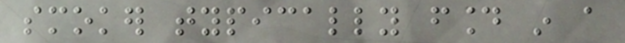smoker typically found in a
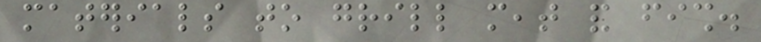materials to grill meat and fish.
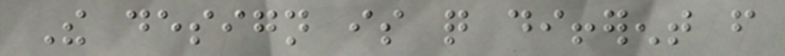The design is quite different from
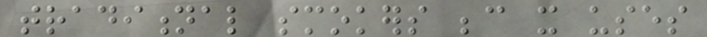traditional smokers because it uses
